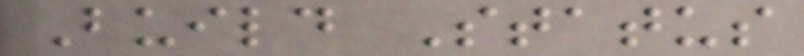Build Status
